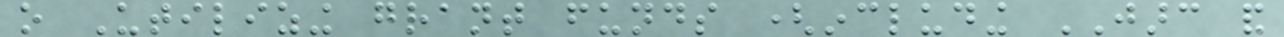o Utilizing grant funds (including JARC and
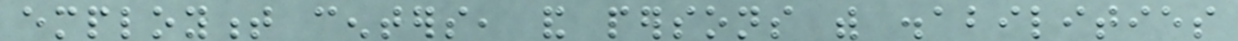employment centers, and persons with disabilities
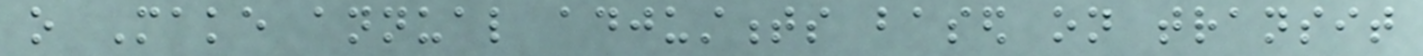o Make annual adjustments based on transit
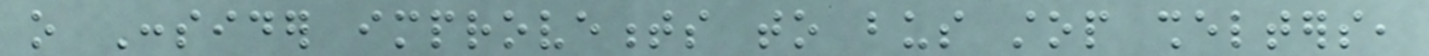o Consider improvements to bus stop shelters,
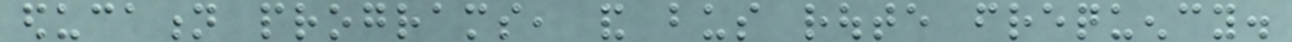education programs, and bus route frequency.
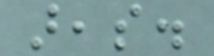areas.
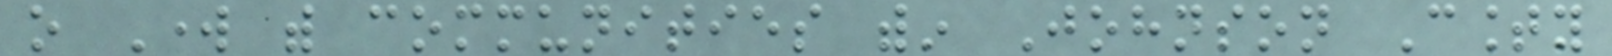o Work with communities within Johnson County
